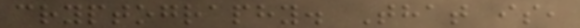cryptography. That is,
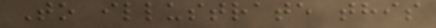To illustrate this
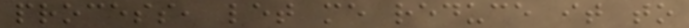process, let me reduce it to
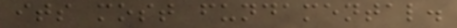its most fundamental.
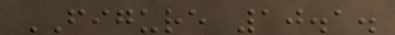FIGURE 10.1.
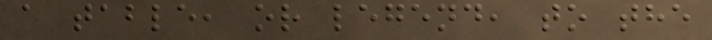a table, or legend, to the
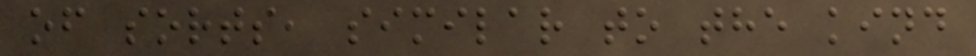of sorts, similar to the kind
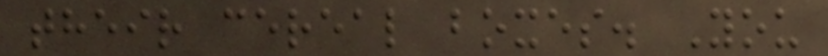their cereal boxes. You
